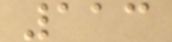113
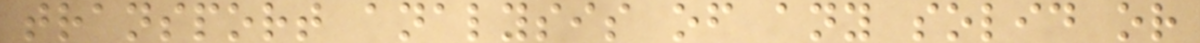transport analysis of any solid or
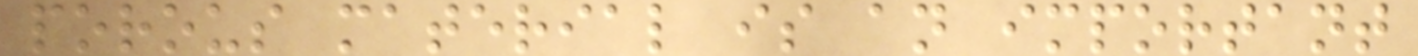porous material is an important
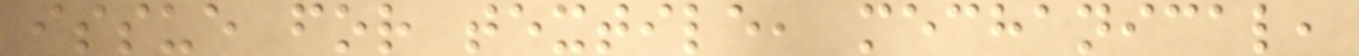issue for textile, mechanical,
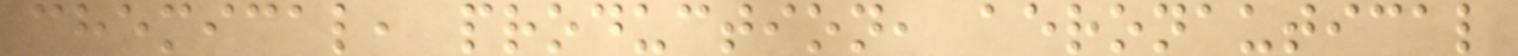chemical, production, aeronautical
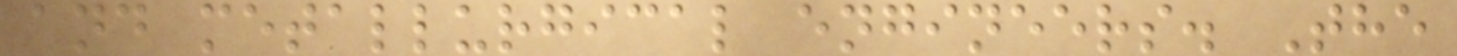and metallurgical engineers. The
